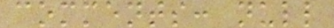comments: null
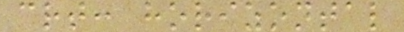crt: horizontal
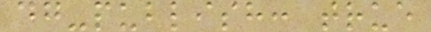dg-publish: true
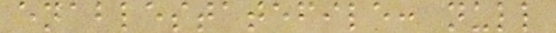enablestatefile: null
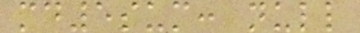md5sum: null
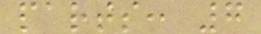parts: 7
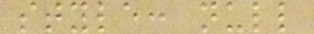style: null
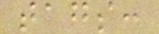tags:
